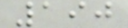190
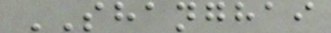SHANGHAI
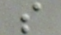s
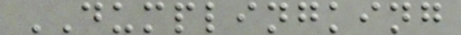DUMPLINGKING
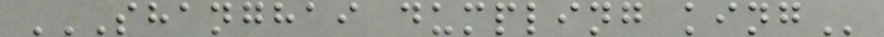SHANGHAI DUMPLING KING
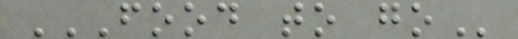FOOD TO GO
